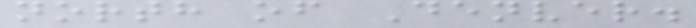north of Denver.
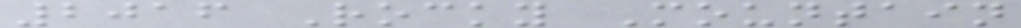2016 Rocky Mountain
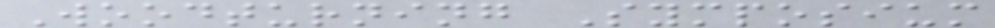Woodturning Symposium
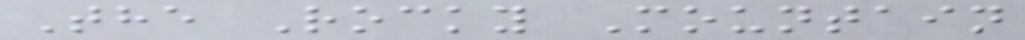The Rocky Mountain
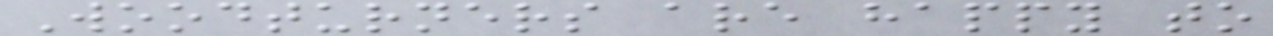Woodturners are happy to
